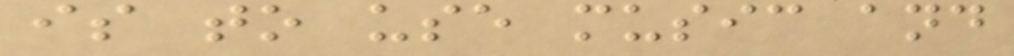is to use music and
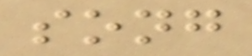song
